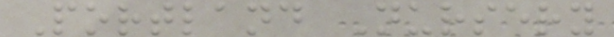Portland Nursery
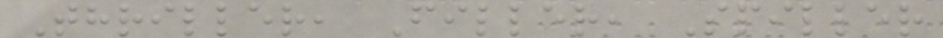Thriller, Filler, Spiller
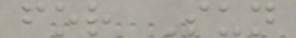for Sun
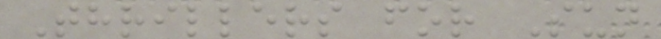Thrillers for Sun
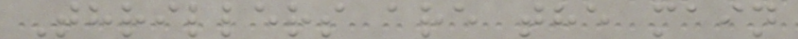Thrillers are the main
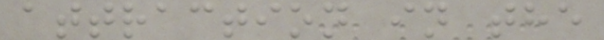attraction in the
